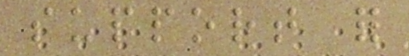support for
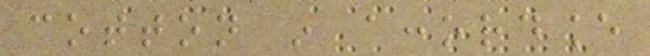cotton in accordance
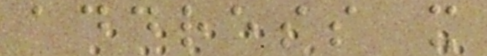address it
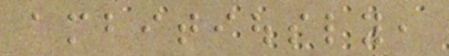ambitiously,
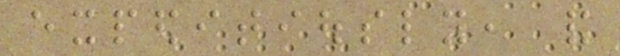expeditiously, and
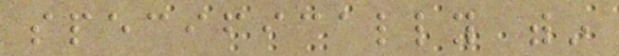specifically within
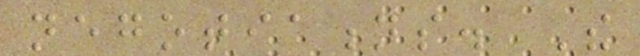negotiations. The
